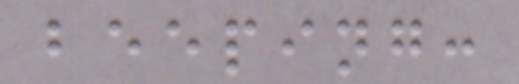beeping:
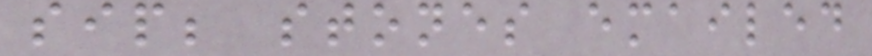sip; stones emailed
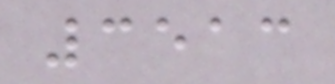3513
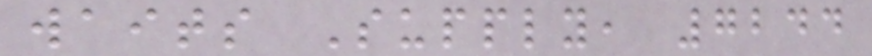waits Supply, 7244
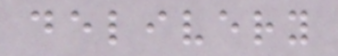delivery
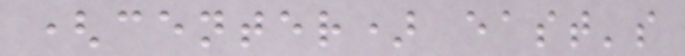(center) east's
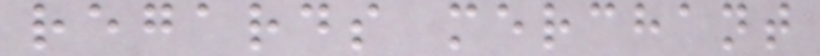regards merchant
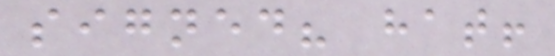signed? hat!
